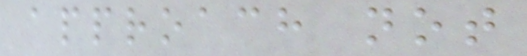approach not
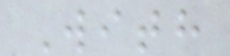With
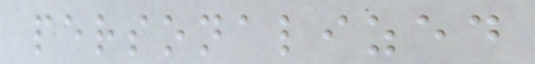personalized
